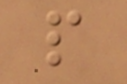people
